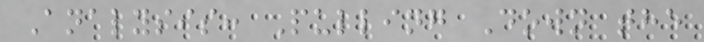Analysis: Pulling Down the
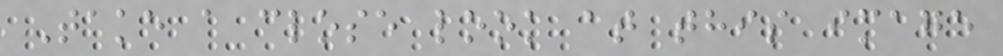Take a close look at this image
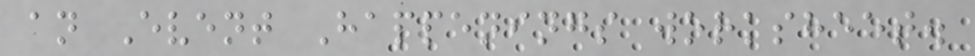an Event Happenings worksheet.
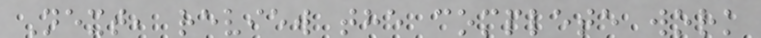Next, review the complete work
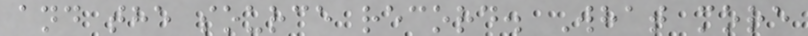and the source record. What more
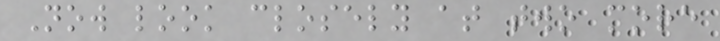Now look closely at two more
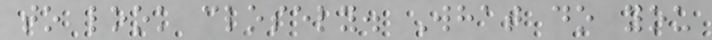to look closely. What do you
